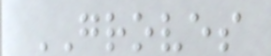GROVES
